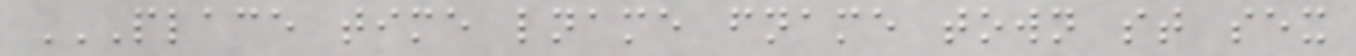PLACE TIME LNAME FNAME TOWN ST SEX
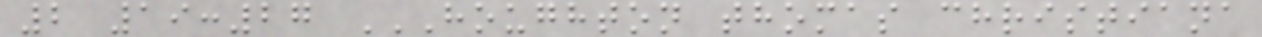2 19:27 HOUGHTON THOMAS CHRISTIANA
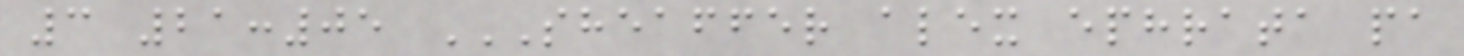3 21:05 SHEAFFER ALEX EPHRATA PA
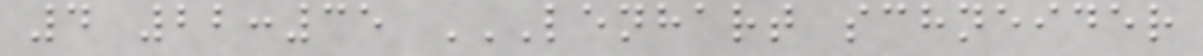4 22:35 LENHART SCHNEIDER
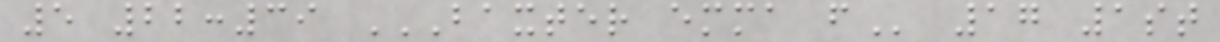5 22:39 BAXTER EMMA F 17 1st
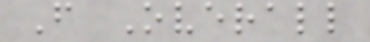F Overall
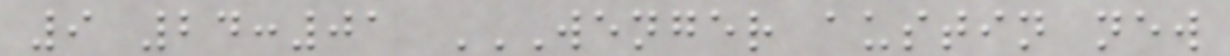9 24:01 WENGER AUSTIN NEW
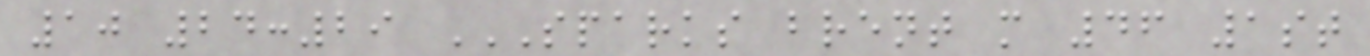10 24:29 SPARKS BRENT M 46 1ST
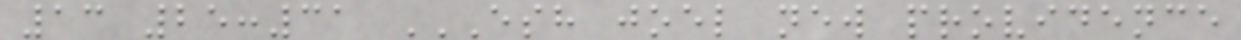13 25:31 ESH JOEL NEW PROVIDENCE
